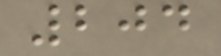204
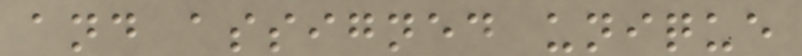and assigned unique
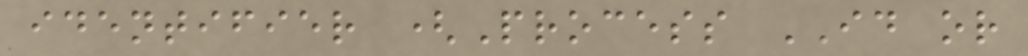identifier (Process ID or
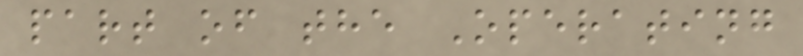part of the Operating
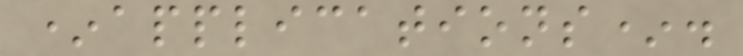*applications*.
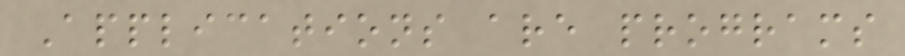Applications are programs
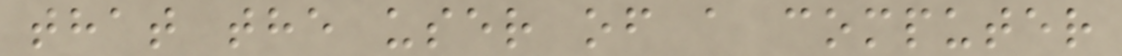that the user of a computer
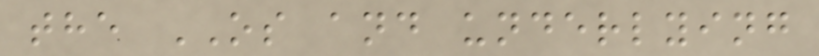the OS and underlying
